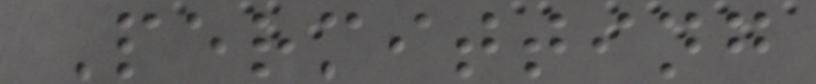Permitting
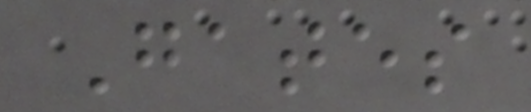Gates
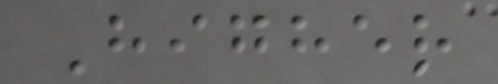Higher
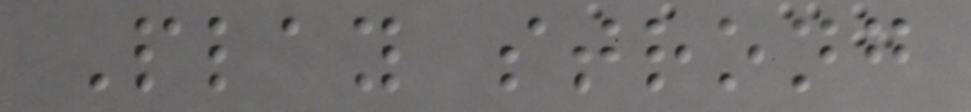Play strong
